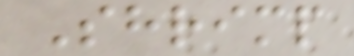Shrimp
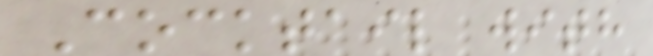Cocktail with
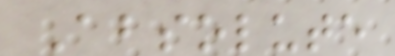Absolute
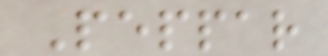Peppar
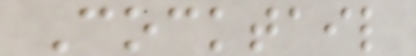Cocktail
